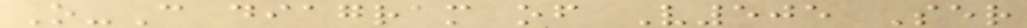O-C diagram of V505 Ser
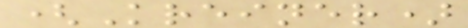(Kreiner)
